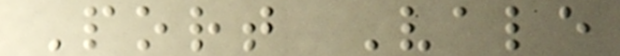Port Vale
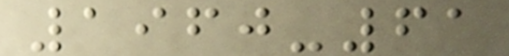1960-61
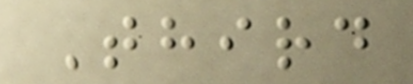Third
